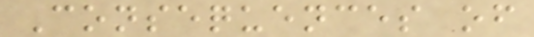Consequences of
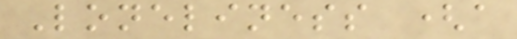Loneliness (a
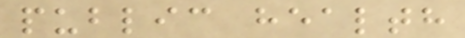public health
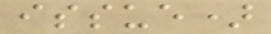issue)
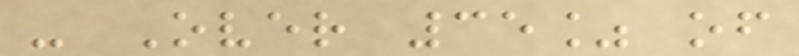- Over 35% of
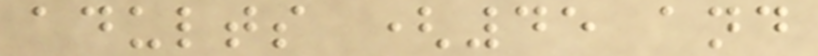adults (45 and
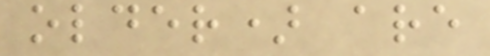older) are
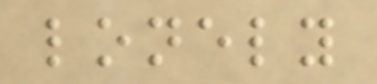lonely
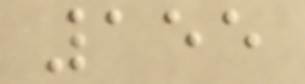155
